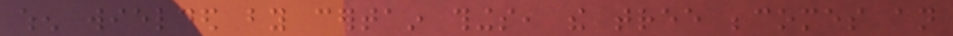when wielded by certain things, the tree becomes an
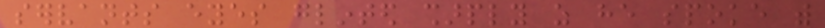servants eyes glinted sharply as he spoke with
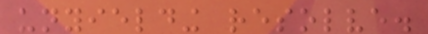unyielding resolve.
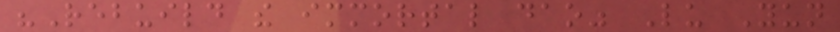"Rebuild the immortal dao" Lu Yun
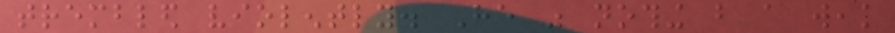trembled violently. He was nothing but a weak
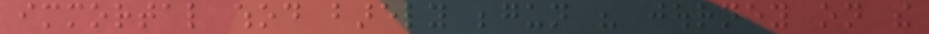immortal whod barely begun his journey on the
